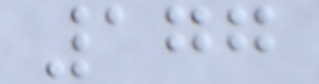177
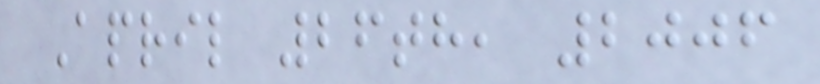April 26th, 2006
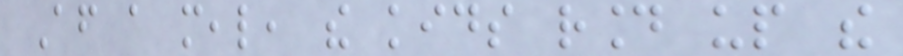After a meal, the kids round up the
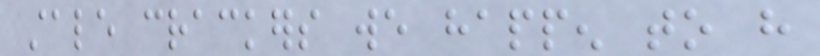stale crackers we happen to have
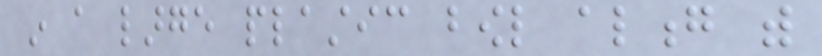in a large plastic bowl along with
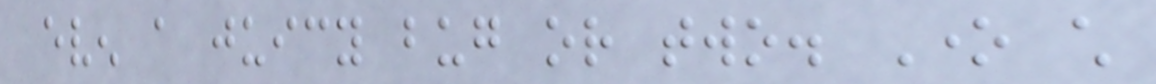even a juicy bug or two. One child
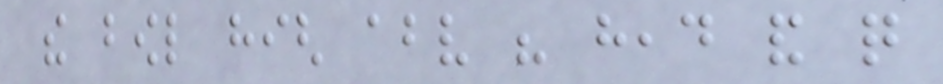the bowl high above his head and quite
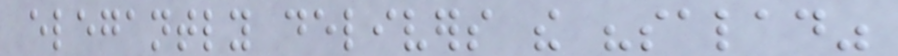elegantly delivers the "salad"
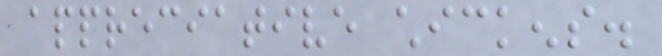appreciative chickens.
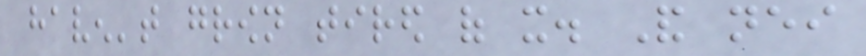haven't grown tired of it. And neither
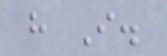have I.
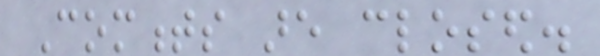Comments are closed.
